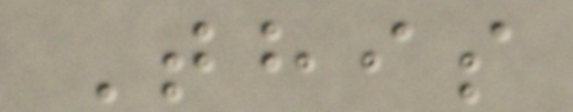This
